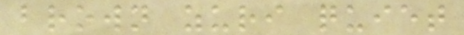brown zuri quiet
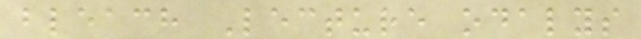bleach Lecture odalys
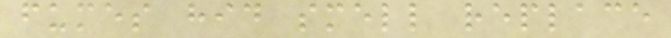fumes hid smell replace
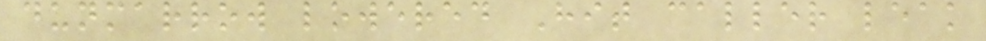dunmarrow lowered Hit caller leak
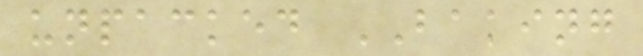unpacked BAKING
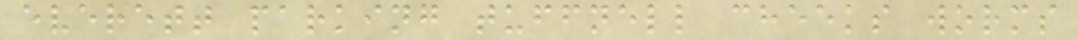everett parking tuffnell cheeks worms
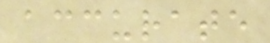accurate
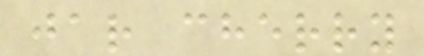jar cherry
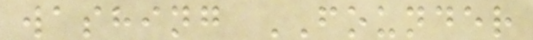washing FOUNDER
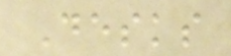Desks
